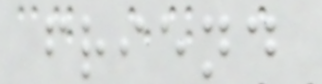friend
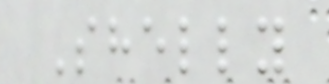Shelly
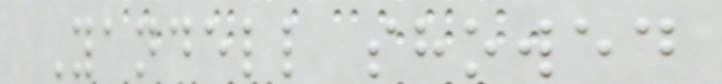Yandell showed
